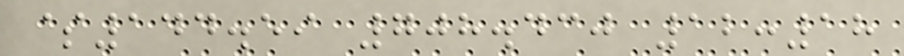$144.59 708.430 12:18
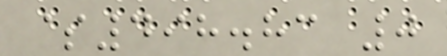$498.83 0
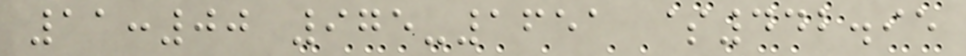11:00 975-1651 $442.95
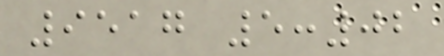9517 5:02
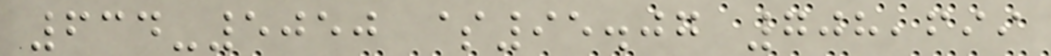634-5050 $95.07 708,699
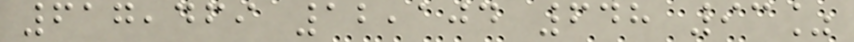617,469 12,104 648 93%
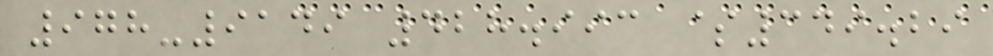978-9149 428.993 $349.29
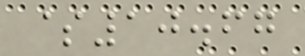$10.67
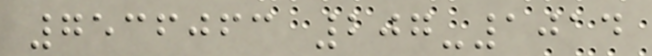7536063 207-1014
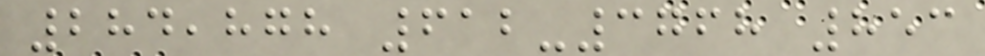284,878 612-3768 853
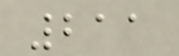211
